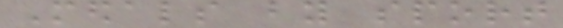Medals by sport
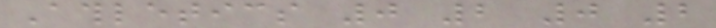Athletics 0 2 0 2
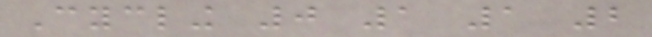Cycling 0 1 1 2
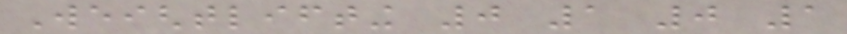Weightlifting 0 1 0 1
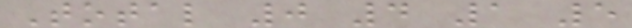Total 0 4 1 5
